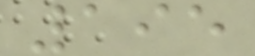195
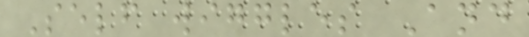Self wiggles And
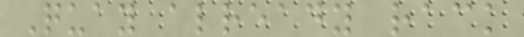Quay already rack
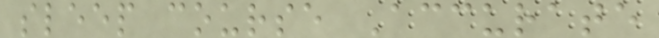sleep course Accurate
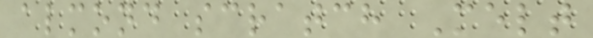almond scratch Melt
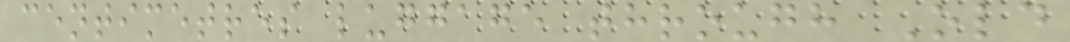centimetres luggage through Old
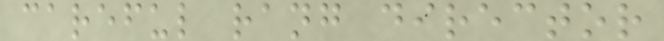careful rang director
